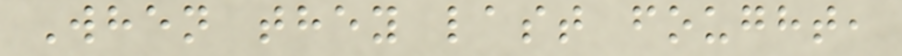When they last fought,
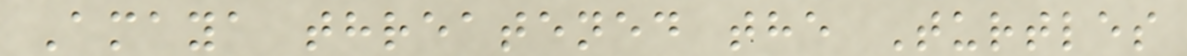Amaya threatened the Turtles
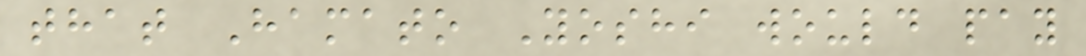that Hamato Yoshi would pay
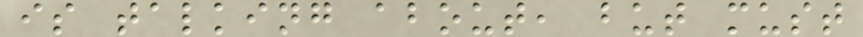is talking about, but must
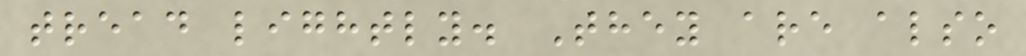tread lightly. They are also
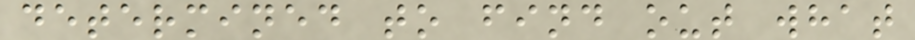determined to find out what
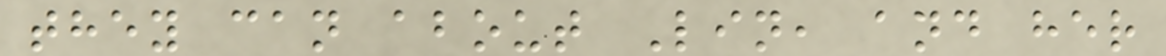they can about Lin, and her
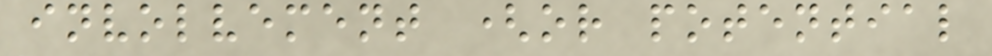involvement (or potential
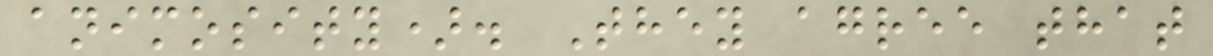animosity). They agree that
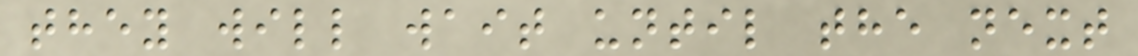they will wait until the next
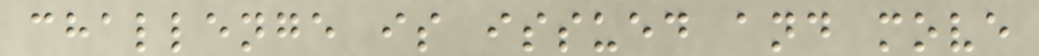challenge is issued and move
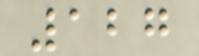127
